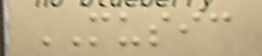MUSIC
